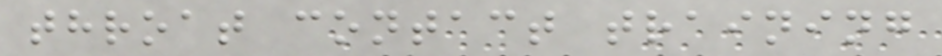throat contact training
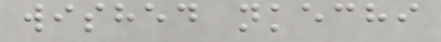wished nkechi
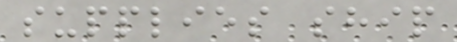supplies ship
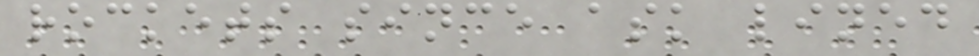rockets since ask lined
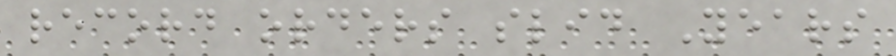record orders slid Years
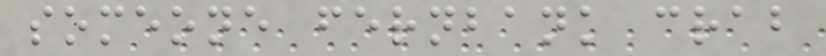someone fernbank crab
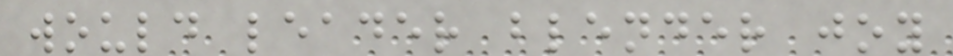would leader blender joy
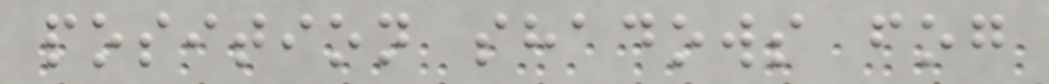position shadows fog
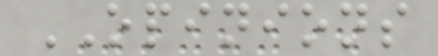OPINIONS
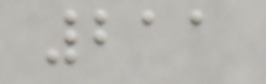211
